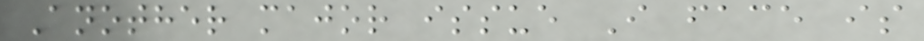Another major issue I face is
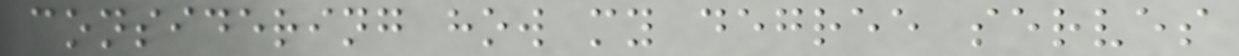considering how my degree serves
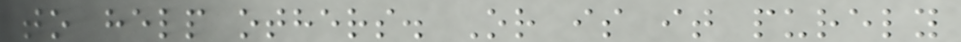to help others. Or is it purely
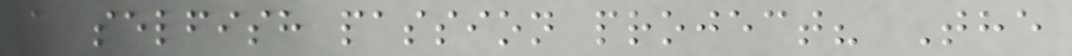a selfish passion project? The
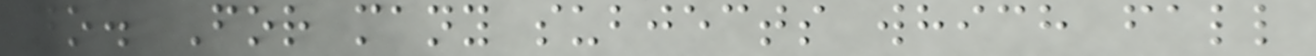no. For many subjects which fall
